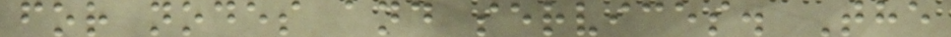for nodes and services. The
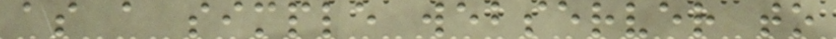as a simple webserver to
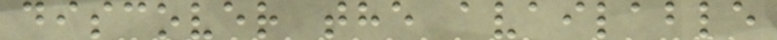discover the available
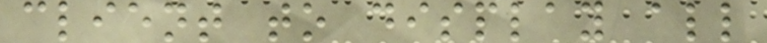client to display all
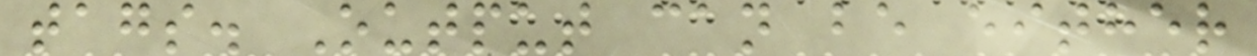tags. Output can be either
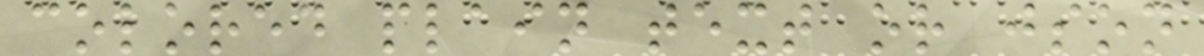colored plain text or json
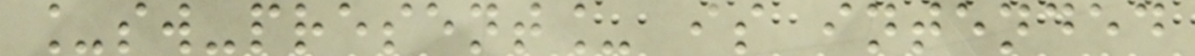_sw-present_ is intended
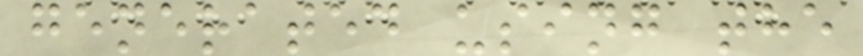generated using the
